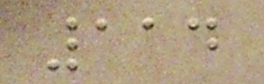114
